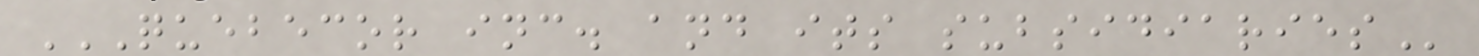QUEBECOR INC. AND ITS SUBSIDIARIES
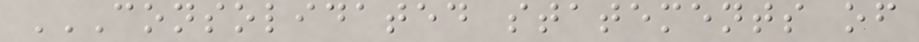CONSOLIDATED STATEMENTS OF
